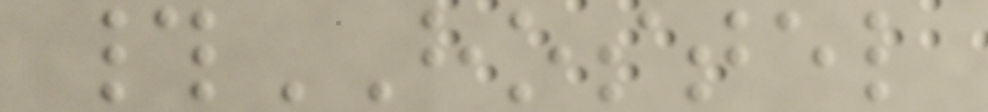#HOSTEL
